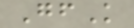GfK
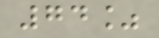74%
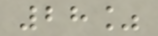28%
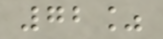72%
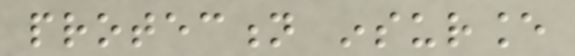protection insurance
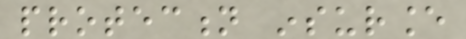protection insurance
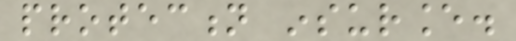protection insurance.
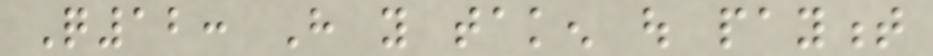Q12: Have you taken out payment
